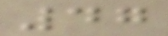47
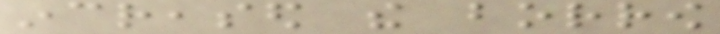increased the borrow
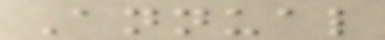Annual
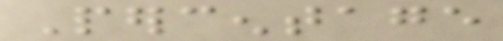Percentage
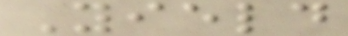Yield
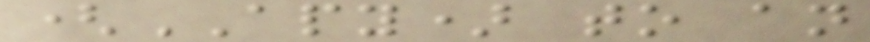(APY) to an
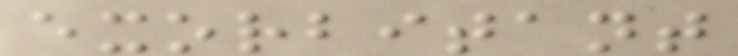exorbitant
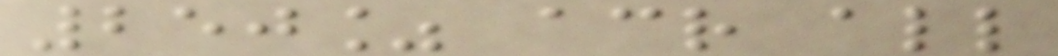250% across all
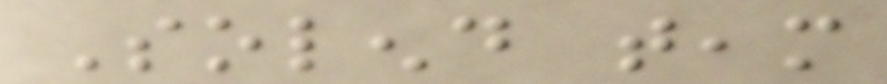Solend team
